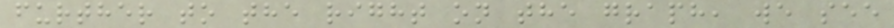further to the right on the graph, we see
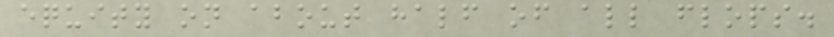equity on about half of all flops.
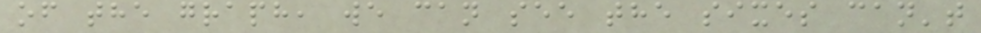of the graph, we can see the sixes can't
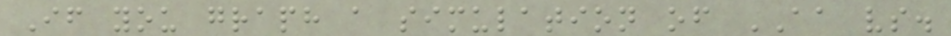If you graph a simulation of AA vs.
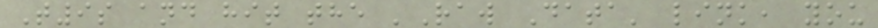T9s and hit the 'Raw Data' link, you
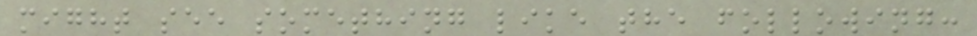might see something like the following:
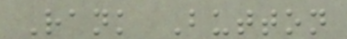Rank Button
